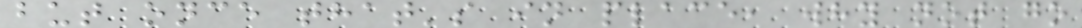but once that's in place, why not go
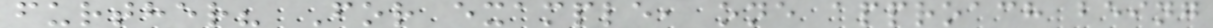further? For example, one approach being
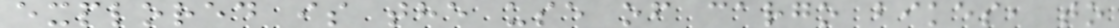explored is the use of cargo bikes, to
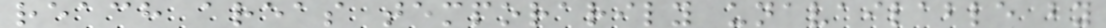reach areas temporarily unavailable by
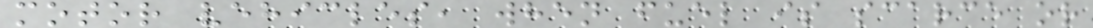motor vehicles, when fuel is scarce or
